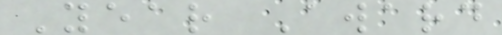Year Award
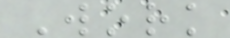Work
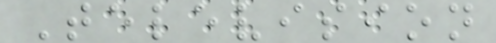Television
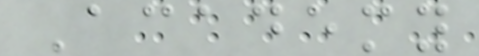Academy
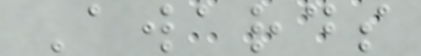Awards
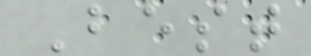Best
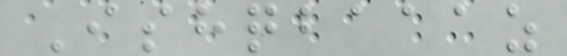Ishqbaaaz
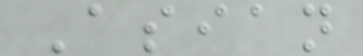Asian
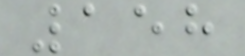158
